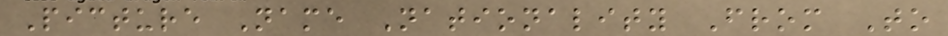Picture Name Nationality From To
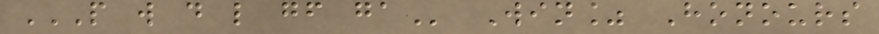P W D L GF GA Win% Honours
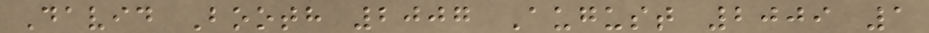David Booth 2007 August 2009 1
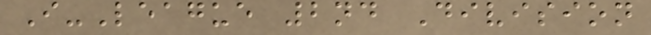I-League 2nd Division
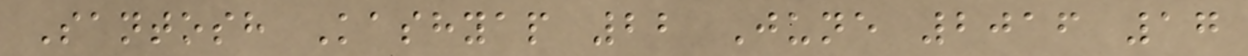Santosh Kashyap 22 June 2016 17
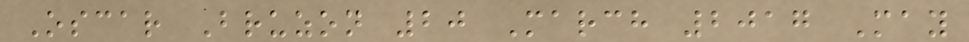Oscar Bruzon 20 March 2017 May
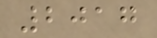2017
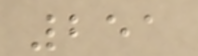251
